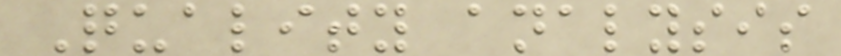Quality analysis
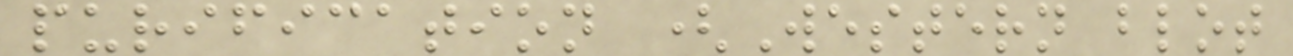purification (Western blot
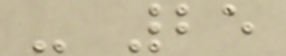- 25
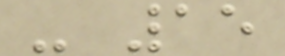- 15
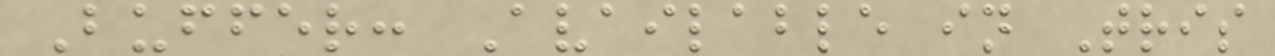Buffer: Available in Tris
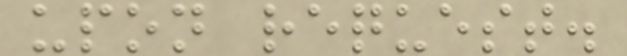upon request.
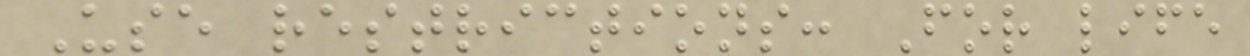Use restrictions: For life
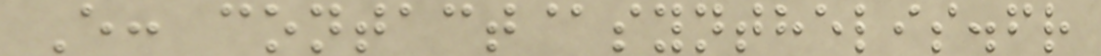E: contact@synthelis.fr
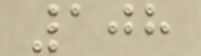108
